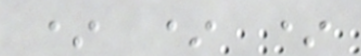* * *
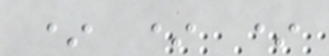* * *
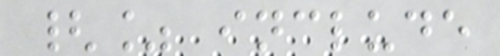{% include
